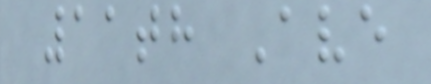11th Ave
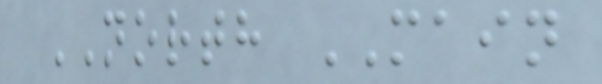NORTH MAIN
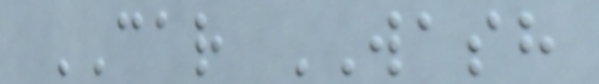CAR WASH
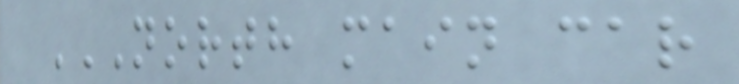NORTH MAIN CAR
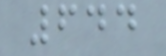644
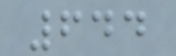644
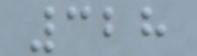328
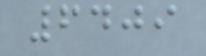6409
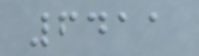6411
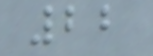22
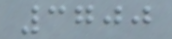3700
